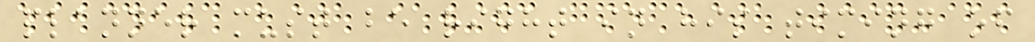planner must be right in his timing of
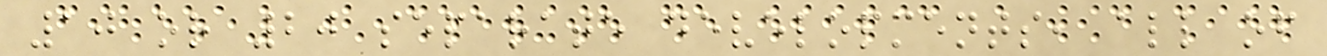10 or 20 separate developments, all of
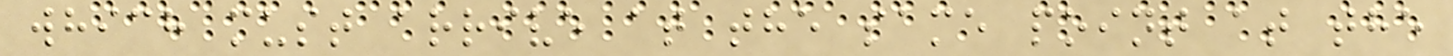which must arrive at the same point at the
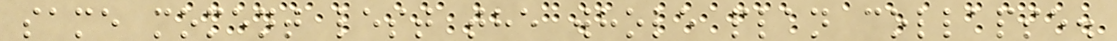same moment lest the whole plan collapse.
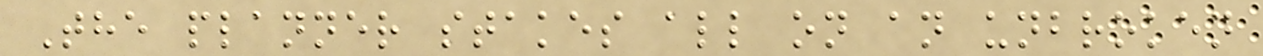The planner stakes all on an unbroken
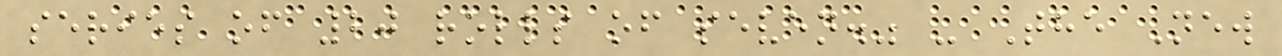series of 20 rolls of seven." - The New
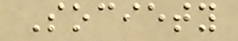Society
